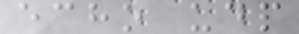echo udp
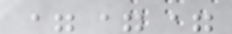===
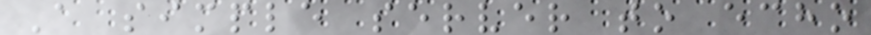A simple server to echo
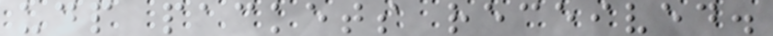udp packets received.
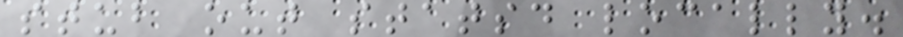stub out statsd locally.
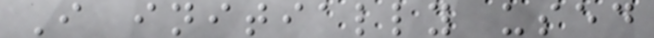I initially used
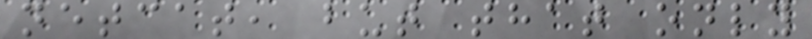netcat, but that only
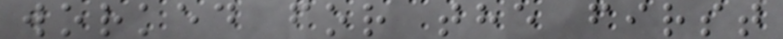worked for the first
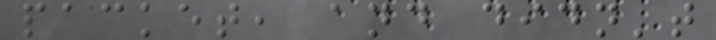packet, and didn't
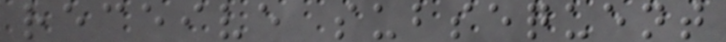receive subsequent
